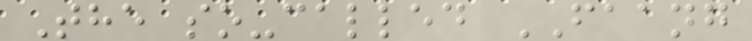The so-called FAANG
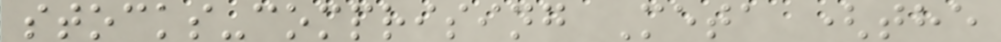stocks-comprising Meta (the
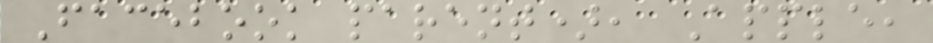Facebook parent), Apple,
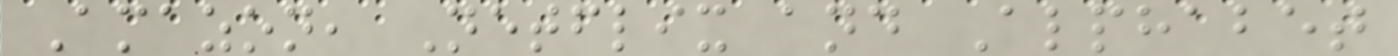Amazon, Netflix and Alphabet
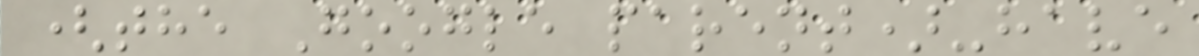(the Google parent)-have
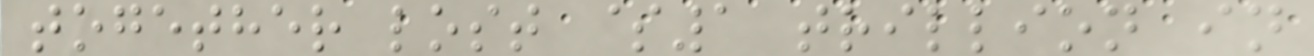together lost $1 trillion in
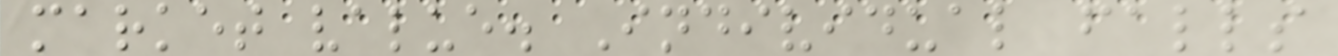market value. Individual falls
